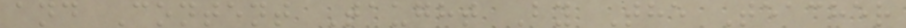and Content Taught By The Teacher
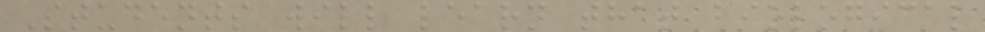Students will learn that biological
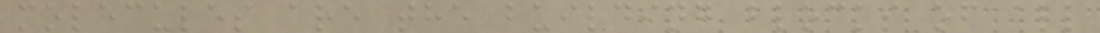molecules are the building blocks of all
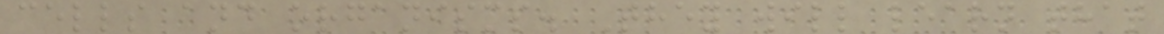cells and organisms. They will learn that
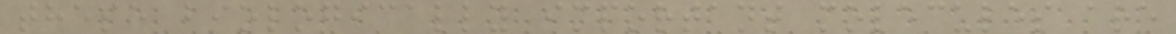these biologically important molecules are
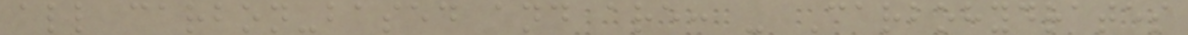all carbon-based and are: - Carbohydrates
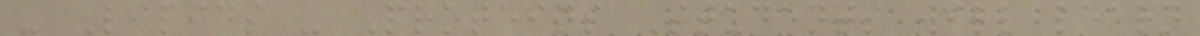- Lipids - Proteins Students will learn
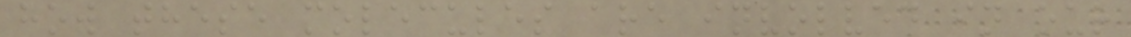how these molecules are involved in our
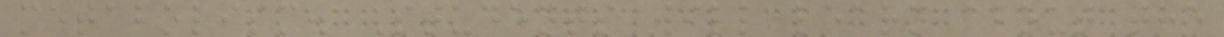metabolism. Students will learn about the
